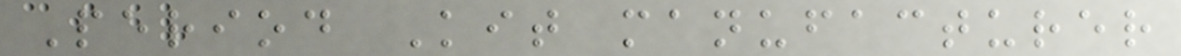Period Kit manufacturer
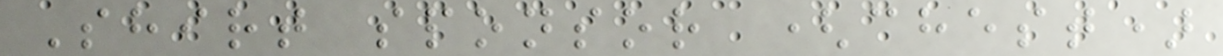Shirt sponsor (chest)
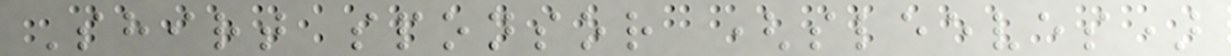Shirt sponsor (sleeves)
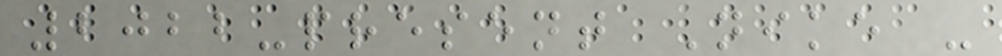2022-present Nike -
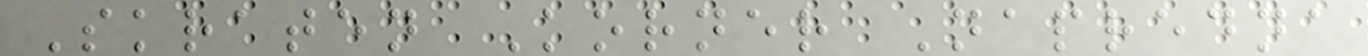Skraten Korner Napredna
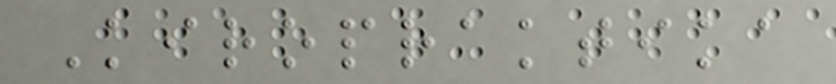Kiropraktika
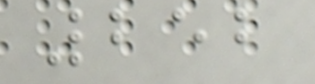252
